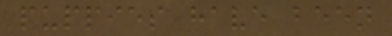puppies have been
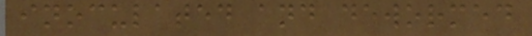inoculated and dewormed
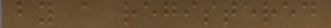by a registered
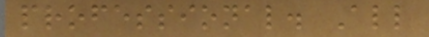professional. All
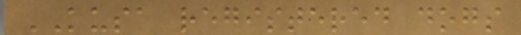KUSA registered dogs
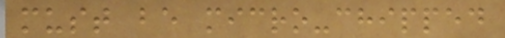must be micro-chipped
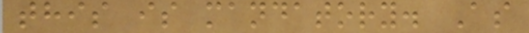this is mandatory. As
